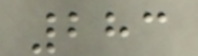283
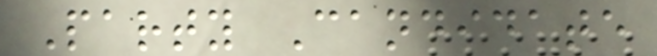Party Candidate
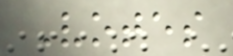Votes
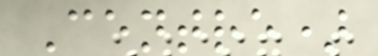Centre)
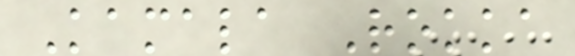Kamala Rokka
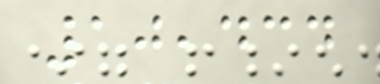10,434
